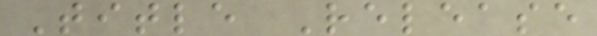Title Release
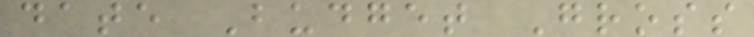date Budget Gross
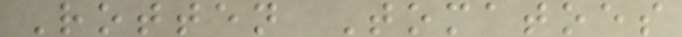Rotten Tomatoes
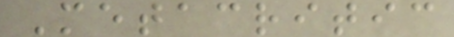Metacritic
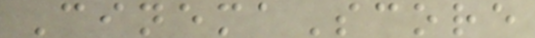CinemaScore
